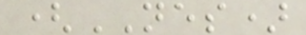(NES)
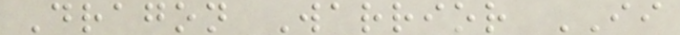Dragon Warrior II
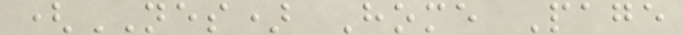(NES) Home Page
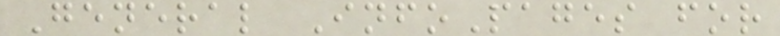General InfoPages for
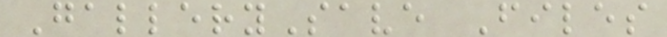GallerySave Files
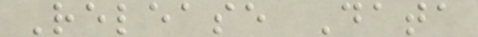Release Data
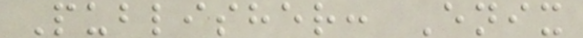Publisher: Enix
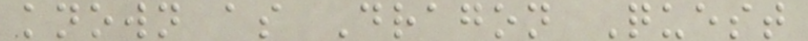known as Dragon Quest
